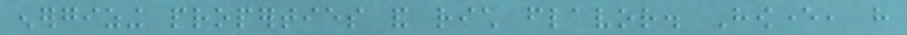energizing properties and rich flavor. However, have
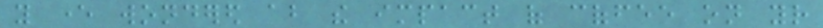you ever wondered about the impact of coffee on your
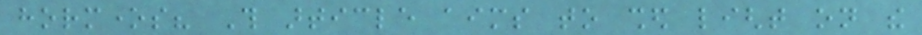hormones? This article aims to shed light on the
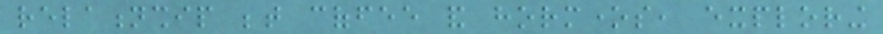relationship between coffee and hormones, exploring
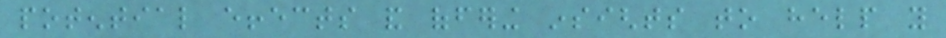potential effects and offering insights to help you
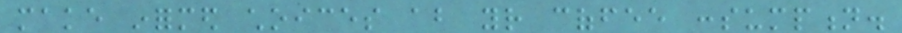make informed choices about your coffee consumption.
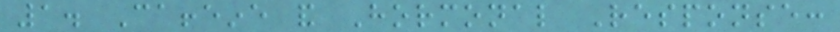1. Caffeine and Hormonal Response:
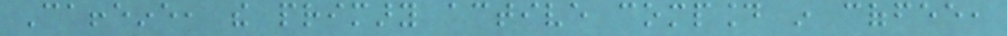Caffeine, the primary active compound in coffee,
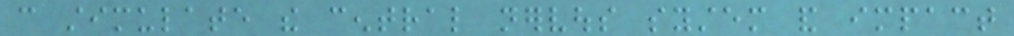can stimulate the central nervous system and impact
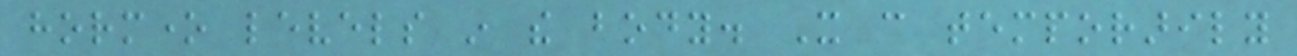hormone levels in the body. It can temporarily
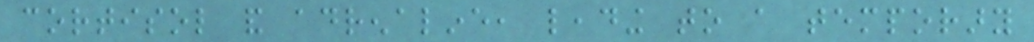cortisol and adrenaline, leading to a temporary
